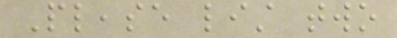Please list two
